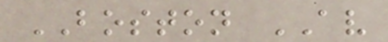BOSTON AV
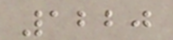1220
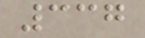337
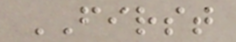FIRST
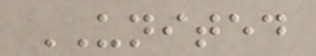UNITED
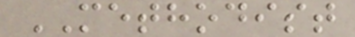METHODIST
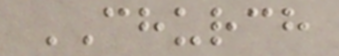CHURCH
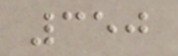350
